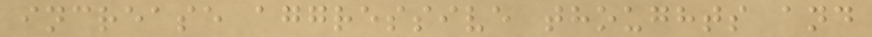increase aggressive thoughts and
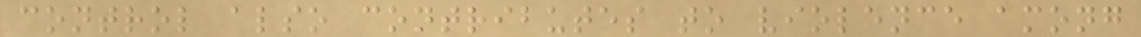control also contributes to violence among
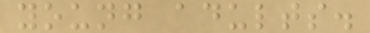young adults.
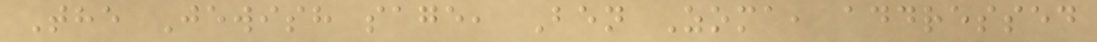The Jewish sage, Ben Zoma, addressed
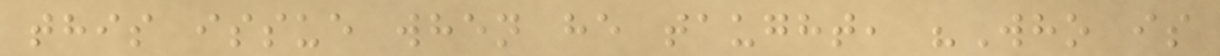this issue when he taught, "Who is
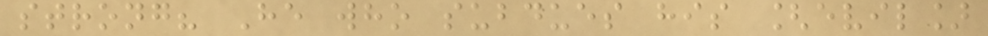strong? He who subdues his [evil]
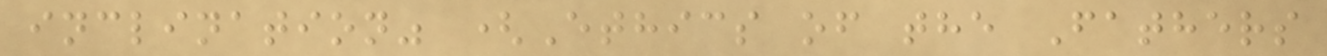inclination" (Ethics of the Fathers
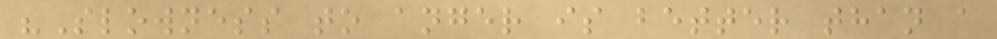"Slowness to anger is better than a
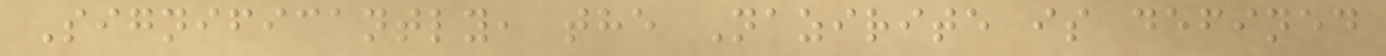Significantly, the Nazirite is defined
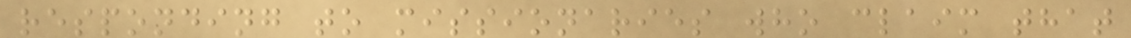responding to missionaries who claim that
